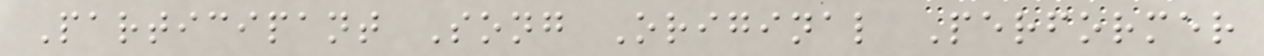Participant Song Original Performer
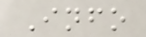Info
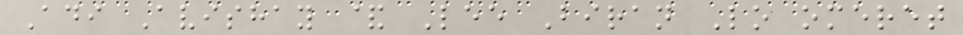Adi Avishay & Lee Biran Lo omeret
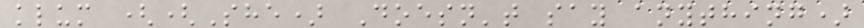klum ((She) Doesn't say anything)
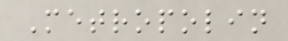Metropolin
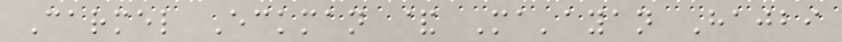Carmel Eckman & Ma'ayan Hajbi
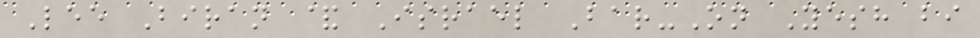Lee Biran & Israel Bar-On Yesh bi
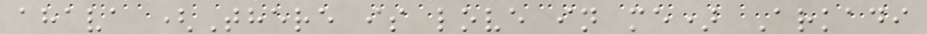ahava (There is love in me) Arkadi
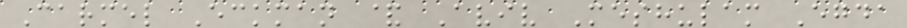Carmel Eckman & Aviv Meshulam Egda
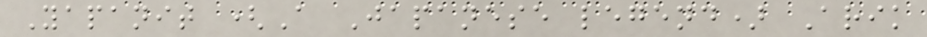Yapanit (A Japanese legend) Arik
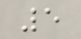5
